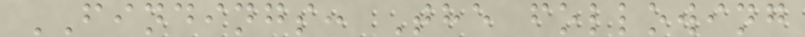FINDINGS: The following
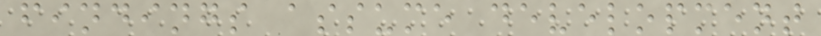findings assume development
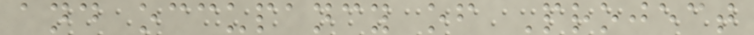and occupancy of Project
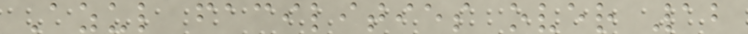Azul facilities over 12
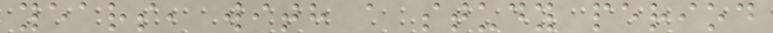years, with a study period
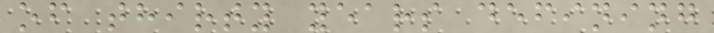of thirty years defining
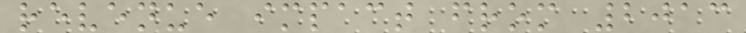revenue impact from 2013
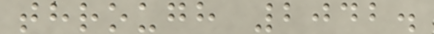through 2042.
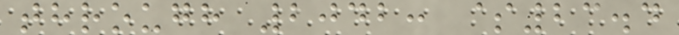through 2042: $23.4
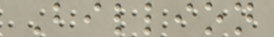Billion
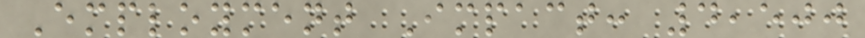Employment Impact: 4,500
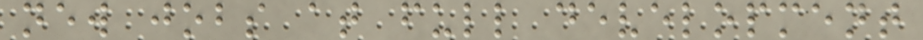new jobs at full development
